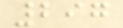297
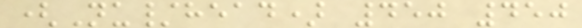(Nu/head) 450 450
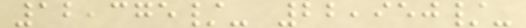12,375/- 22,950/-
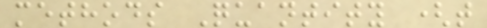methods Quantity (t
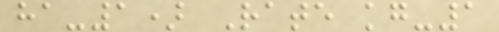ha-1) Rate kg-1
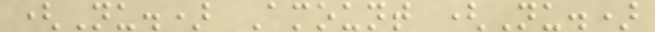(Nu.) Amount (Nu.)
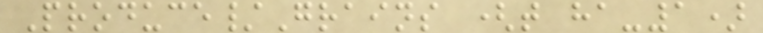Produce/Grains (t ha-1)
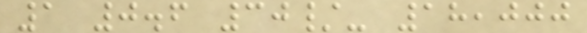1 0.6 30/- 18,000
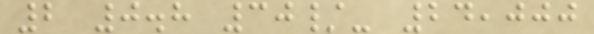2 0.8 30/- 24,000
